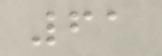61
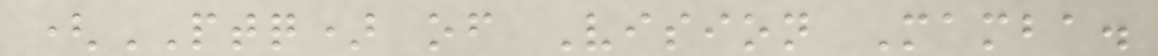(PTQ) of Vision Mamba.
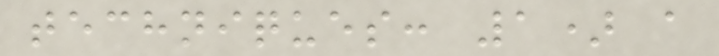techniques: 1) a
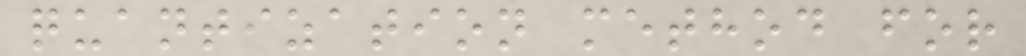quantization method for
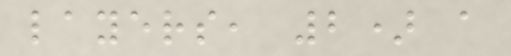layers, 2) a
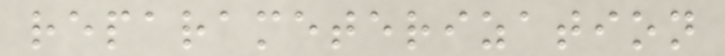reparameterization
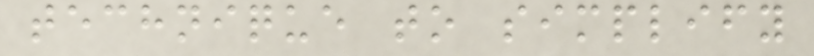technique to simplify
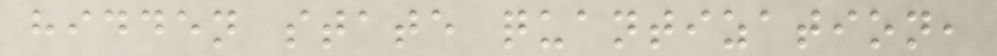hidden state quantization,
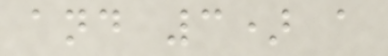and 3) a
